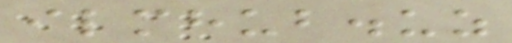ilmhub.uz
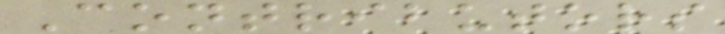Contributors
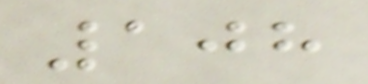108
